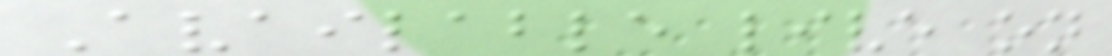Available live on
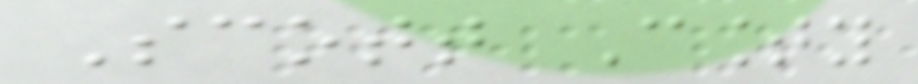Scott County
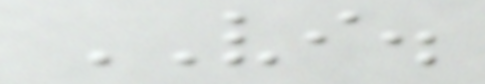VI.
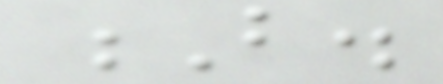B.
